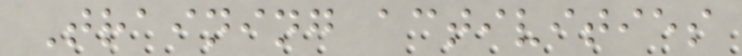Training activities
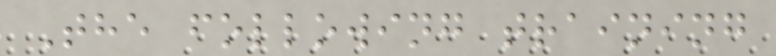The following training
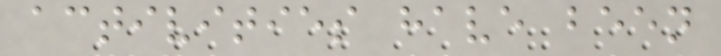activities have been
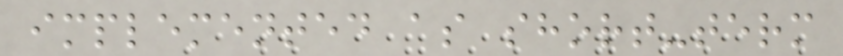implemented as short-term
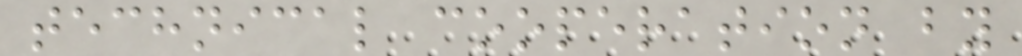technical cooperation by
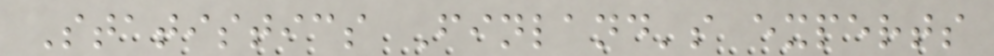Statistics Finland's experts
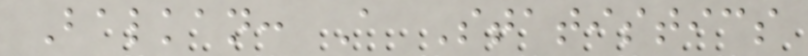Balkan: A Statistics
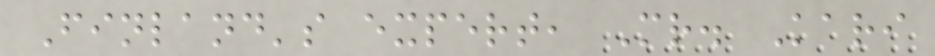Finland's expert, Mr. Kari
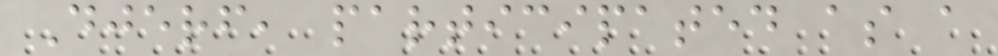Djerf, participated as a
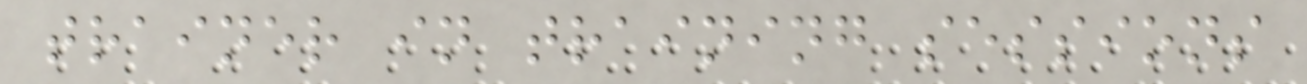trainer in training sessions
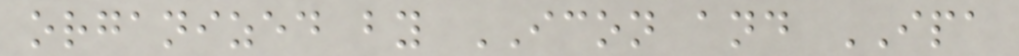organized by ICON and IPA
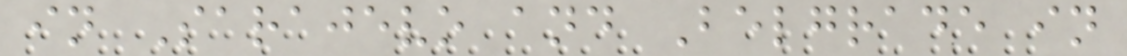in Sarajevo and Belgrade in
